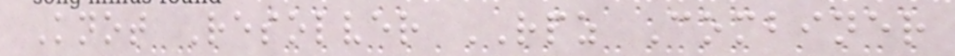Knot Resolver RPZ Combiner
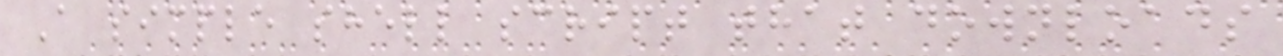A simple shell script that downloads
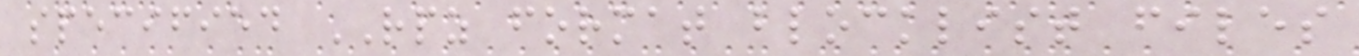specified RPZ format blocklist files
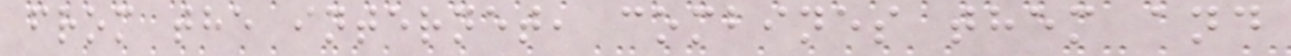from the internet, combines them and
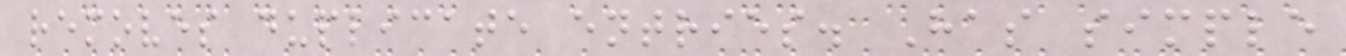removes duplicate entries. Has simple
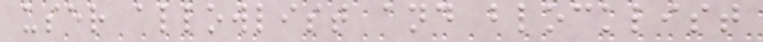user allowlist and blocklist
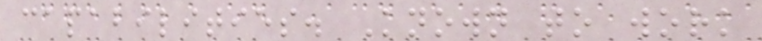capabilities. Known to work
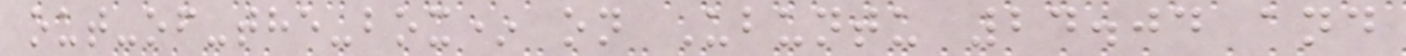out-of-the-box* on Ubuntu 24.04 and
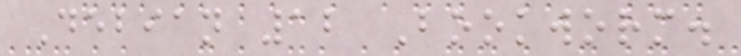Debian 12 Bookworm.
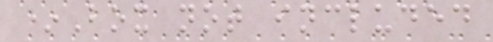*Box not included
